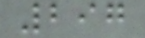297
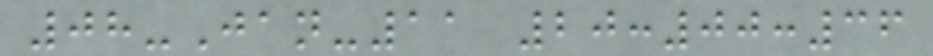08-Jan-11 20:00:36
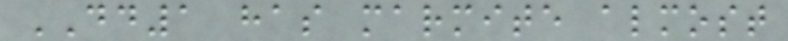DD1 has marmite almost
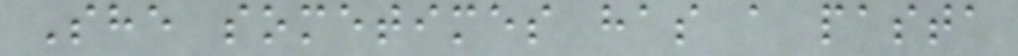She sometimes has a pasta
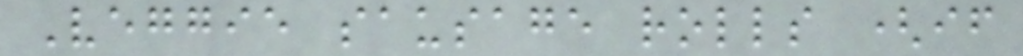Veggie sausage rolls (if
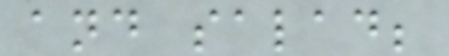and salad;
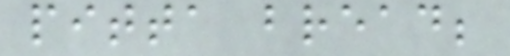pitta bread;
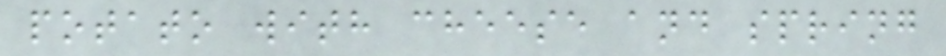potato with cheese and spring
